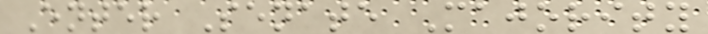Enter Senate Majority
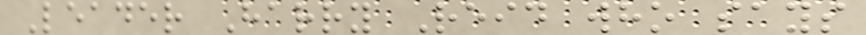Leader Harry Reid who says
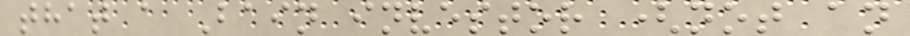that a Bain investor (not an
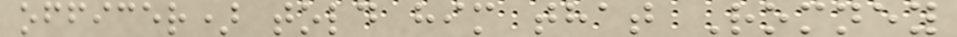officer) told him that Romney
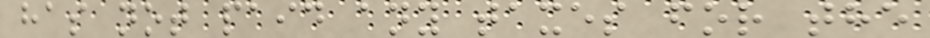has not paid any taxes for the
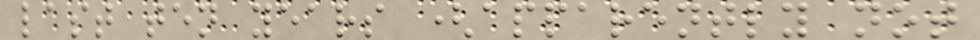last ten years (apparently not
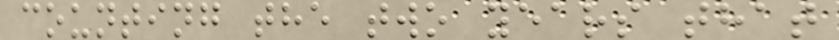counting the two years that
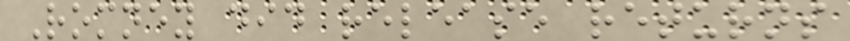Romney did release returns
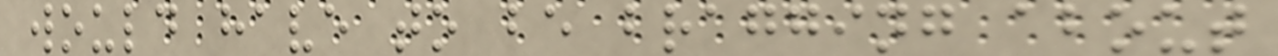would have to be bragging about
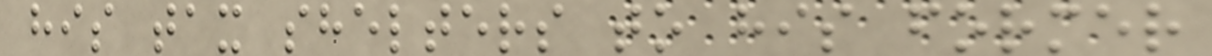his tax shelters to his former
